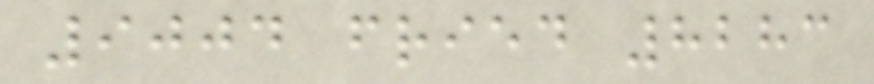9004 fried 8283
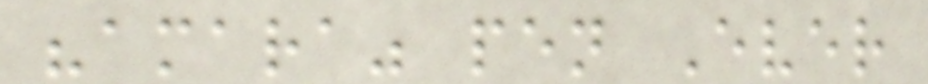"amara" pen Ever
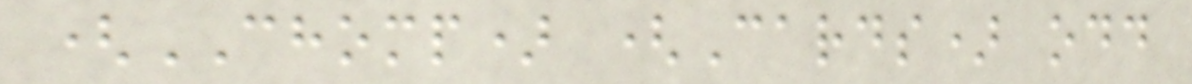(CHOMP) (Cards) odd
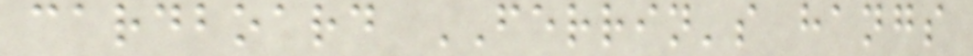cardboard FERRIN's hangs
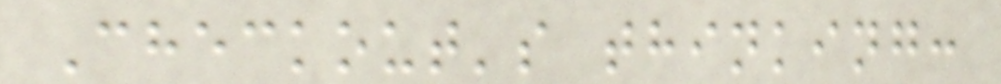Checkout's thinking:
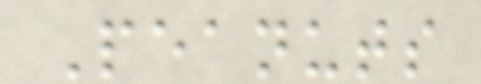Peanuts
